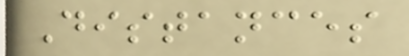Distances
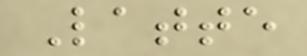Latte
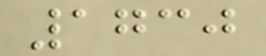1730
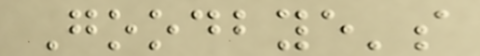Goodbye's
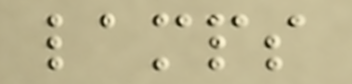lamps
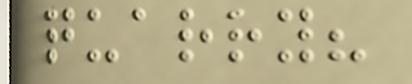quarry?
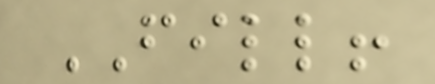FILL!
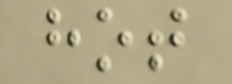hot
